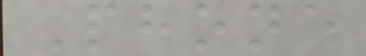Phone
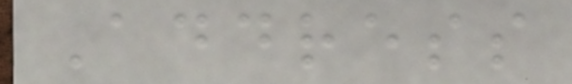Address
